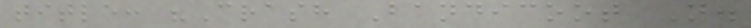title: "Crash Bandicoot N.
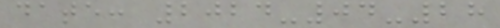date: 2024-04-28
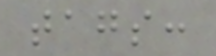tags:
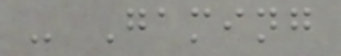- Gaming
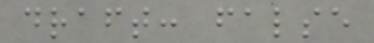draft: false
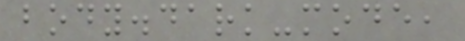body.dark-mode,
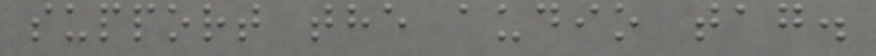support the audio tag.
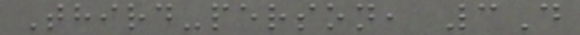Third-person, 3D
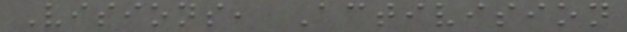Visions, Activision
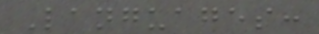Languages:
